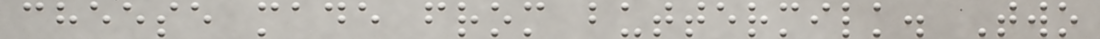cheese made from buttermilk. Two
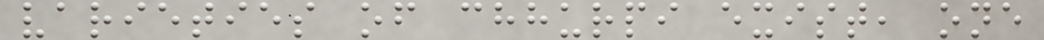varieties of chhurpi exist, one
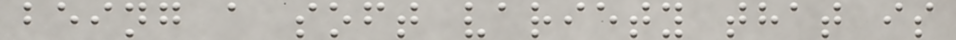being a soft variety that is
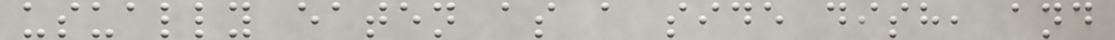usually eaten as a side dish, and
